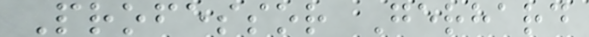Professor Gerhard
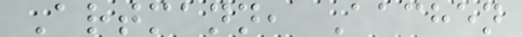Artmann, Aachen
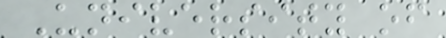University of
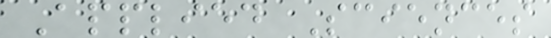Applied Sciences
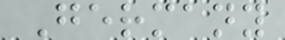Germany
